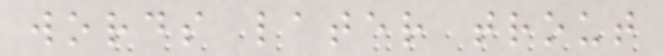words later trout
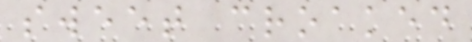sweet croaked
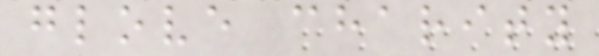glove charity
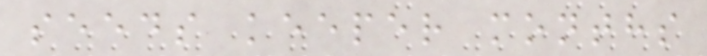seeds keeper months
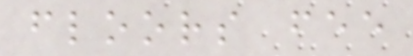floors fee
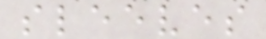sleeves
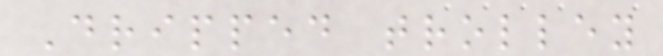Dripped trolley
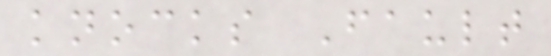knocks Fault
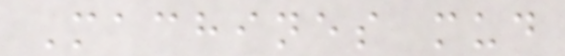Machines mud
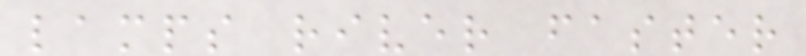lamps river faster
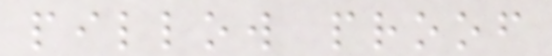pillow proof
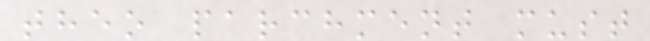theo parchment must
